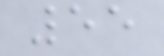55
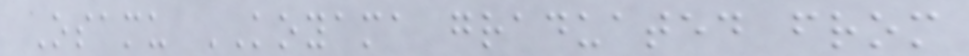Osamu KOYAMA graduated from
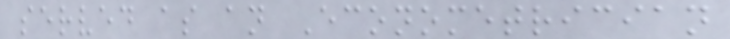served as an Econometrician
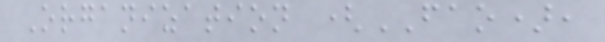Organization (FAO),
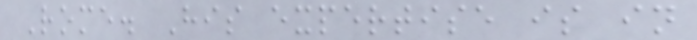Rome. His expertise is in
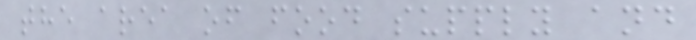the area of food supply and
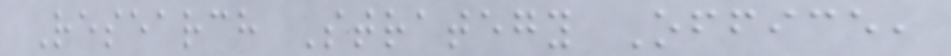Research Strategy Office,
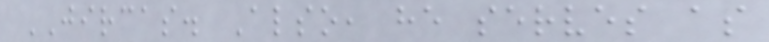JIRCAS. Also, he serves as
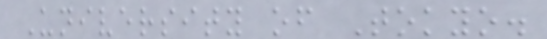University of Tokyo.
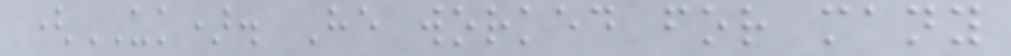(UK). He worked for many
